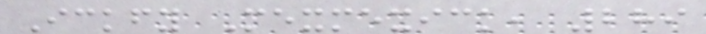Ickfy Mexmexick, 289
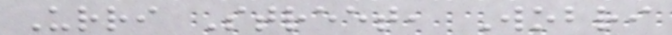Urri Street, Wobri
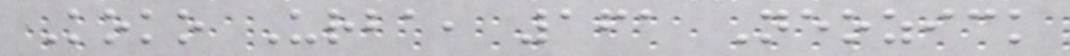Koko Urba, 161 Neozick
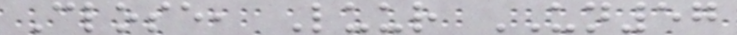Close, Luur UN57
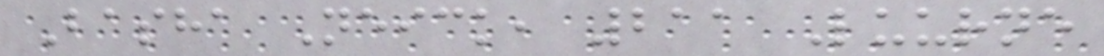Basha Neick, 211 Luurne
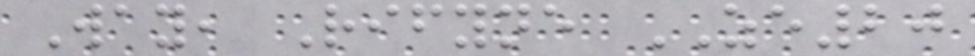Way, Rifyne ZE20
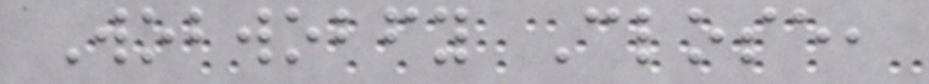Wobwobfy Close,
